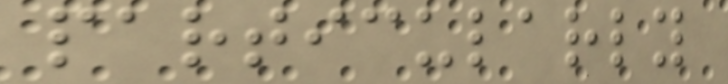particularly
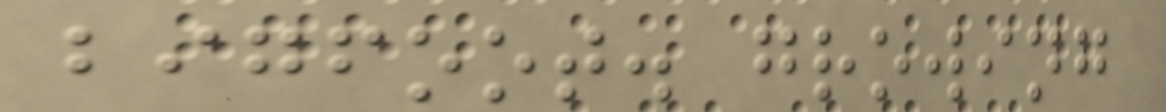bigfoot. growing
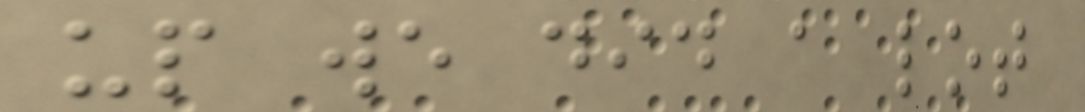up we did a lot
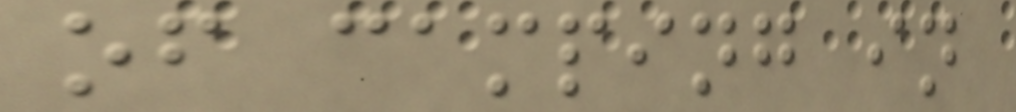of camping in
